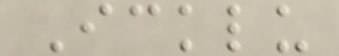Icklu
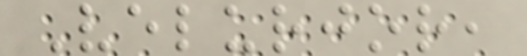Velurjor,
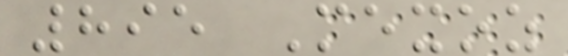895 Mexoz
